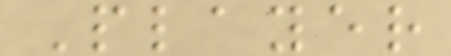Player
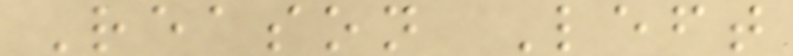Reason Left
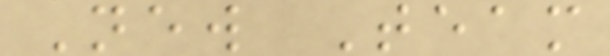New Team
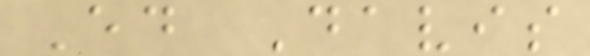Ed Davis
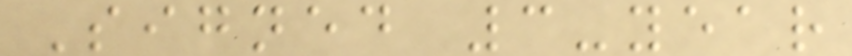Signed 3-year
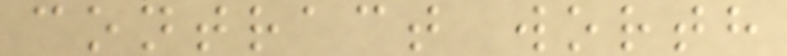contract worth
